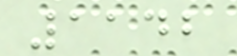1142
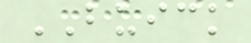BUICK
